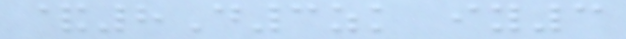&8D3zk iy3
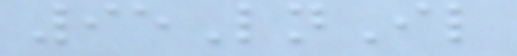95LnIl
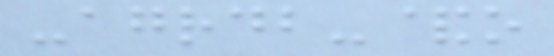-agrdb-&o
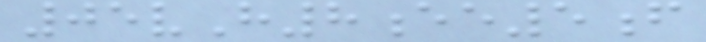05vH8ee5f
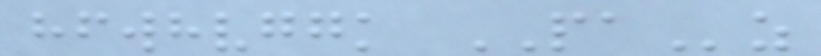hfwhvggk PAz
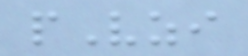pVzi
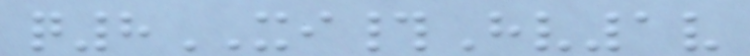q8XI#Hv1v
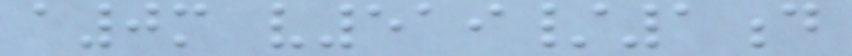a0m v519/1d
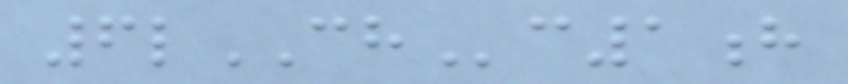6lCHc1h
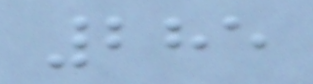285
